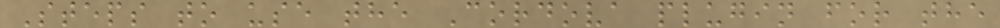Steps to use the Cordova plugin for the
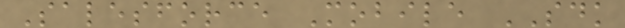Salesforce Mobile SDK
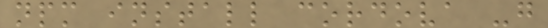npm install cordova -g
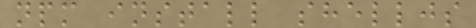npm install shelljs
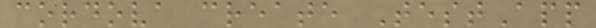cordova create TestApp
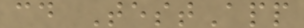cd TestApp
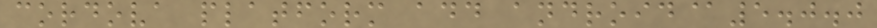cordova platform add android@5.0.0
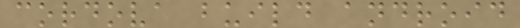cordova build android
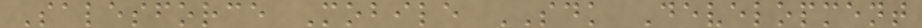Salesforce Mobile SDK Development
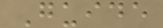Guide
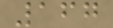167
